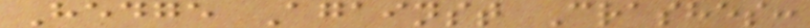Hedge Against Crashes:
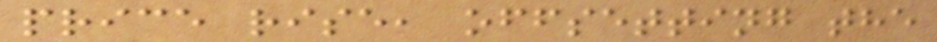price rise, offsetting the
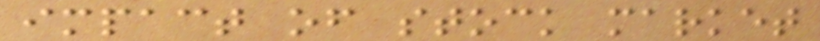impact of stock market
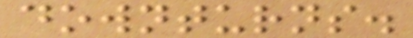downturns.
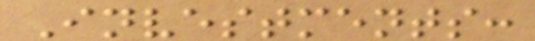Investments:
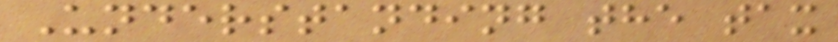Understanding the tax
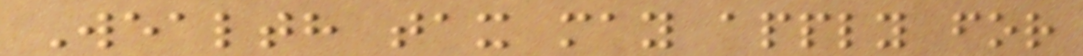Wealth tax may apply for
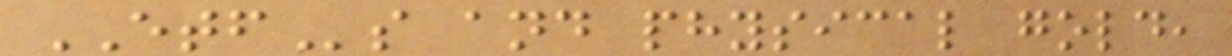ETFs and physical gold,
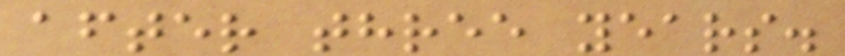after three years.
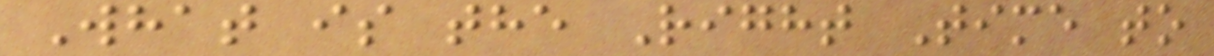What is the Right Time to
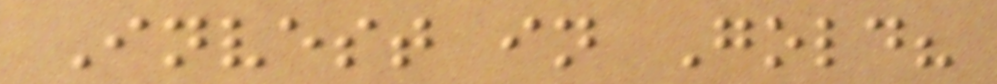Invest in Gold?
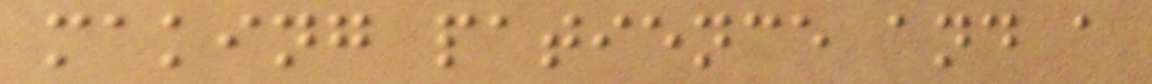making patience and a
